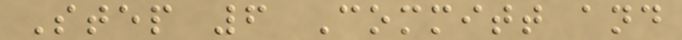Step 6 Committ and
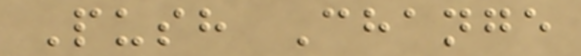Push Change
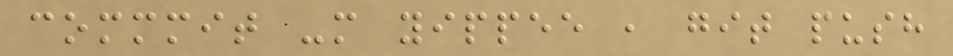commmit -m yippee , git push
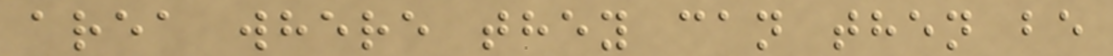area where they can then be
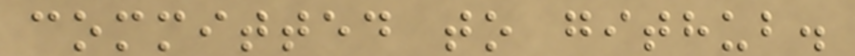committed to github.
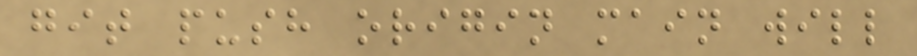git push origin main will
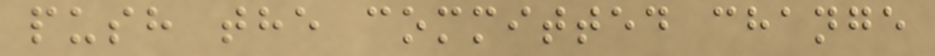push the committed change
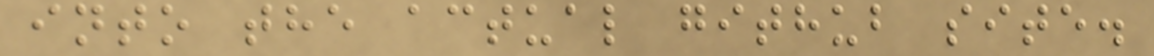into the actual github site.
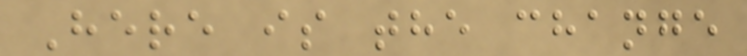Here is the change
